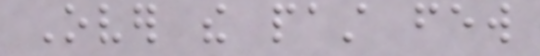Over the past few
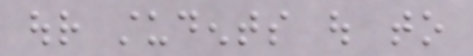our students out to
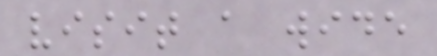visit a wide
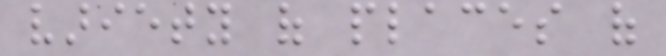variety of places of
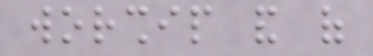worship and of
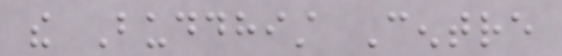the Buddhist Centre
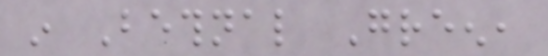in Bethnal Green,
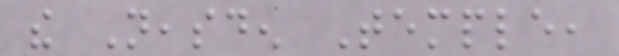the Neasden Temple,
